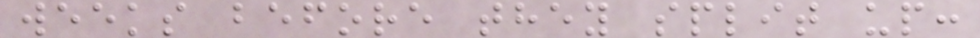weeks before they split up:
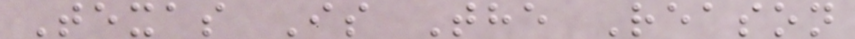Texas Is The Reason
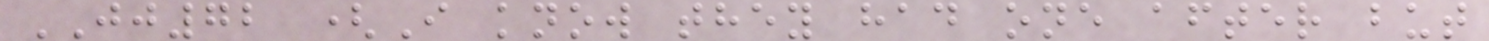JJ72 (I know they had one after but
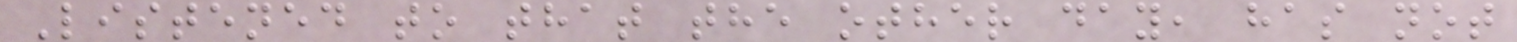Listened to that the other day, has not
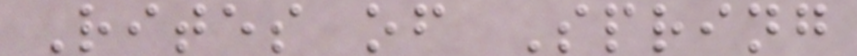Rites of Spring
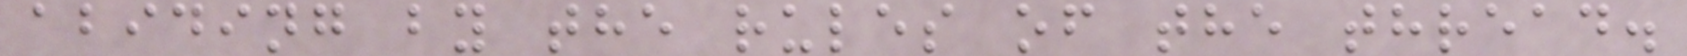abiding by the rules of the thread.
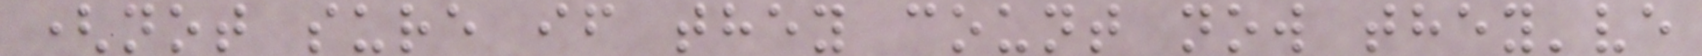(not sure if they count now they've
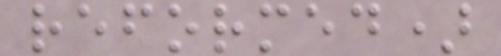reformed)
